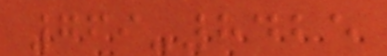769-8425
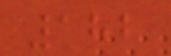182
